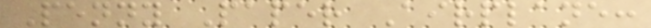Penny Paper Airplane:
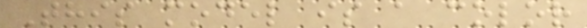This model is a color
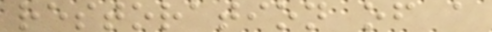restoration of a
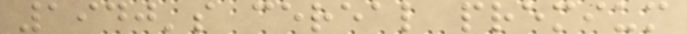1940's cereal premium
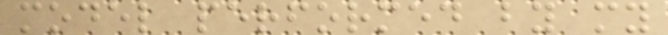model performed by my
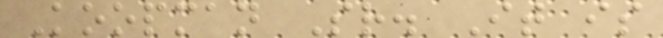Koopman Sr. It is
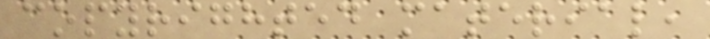copyrighted material,
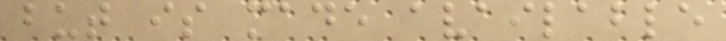but is made available
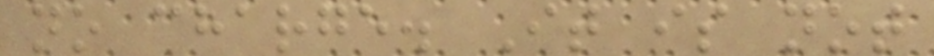no charge. It is not
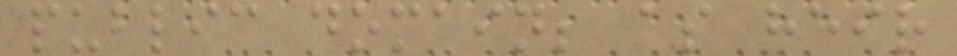public domain; as heir
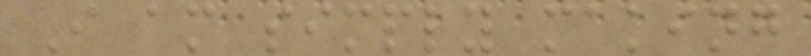I am simply making
